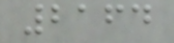2164
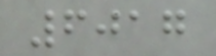6017
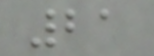21
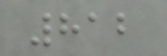812
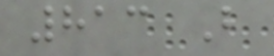813 B
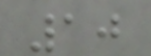10
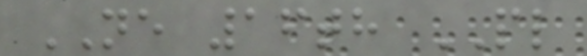NE 16th PL
